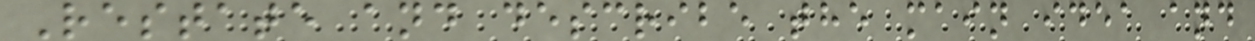Restate and describe the main idea and
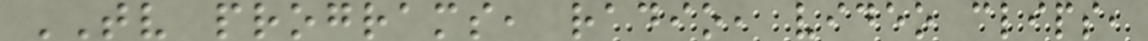TV programs, radio, video clips,
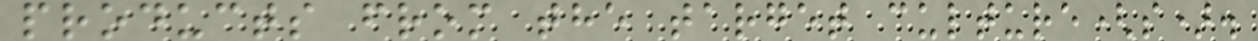products from the target culture(s).
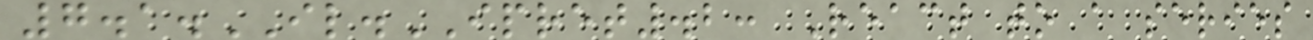7.1.IL.IPRET.2: React to a series
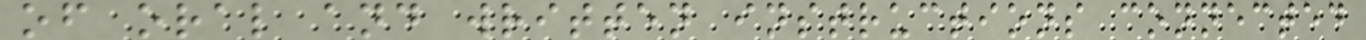of oral and written instructions connected
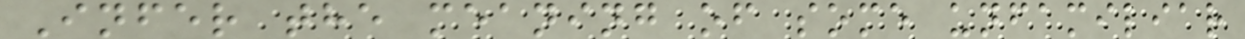Infer the meaning of some unfamiliar
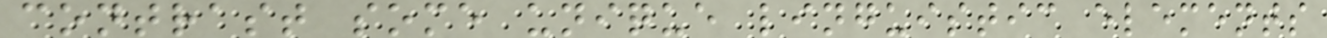contrast some unique linguistic elements
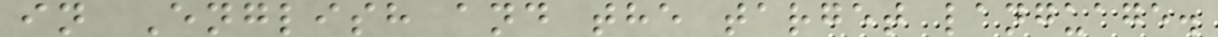in English and the target language.
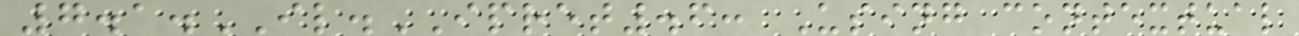7.1.IL.IPRET.6: Using contextual
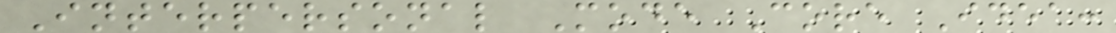Interpersonal Mode Core Idea:
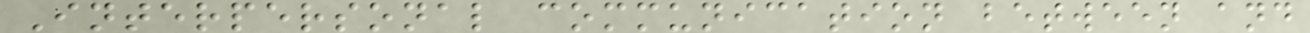Interpersonal communication between and
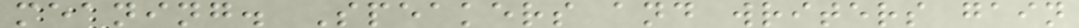meaning. Speakers and writers gain
